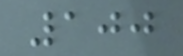100
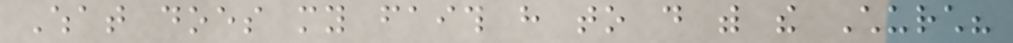What does my faith have to do with the Church?
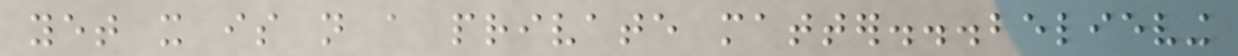yet it is not a private matter...believing
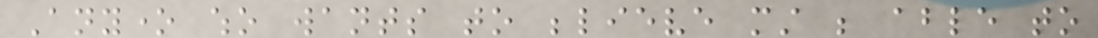Anyone who wants to believe must be able to
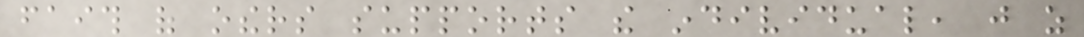faith of others supports the individual, just as
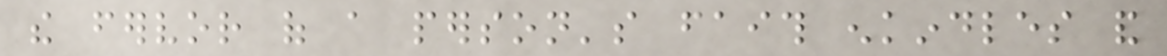the fervor of a person's faith enkindles and
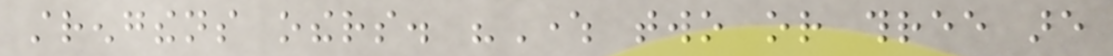strengthens others. "Where two or three are
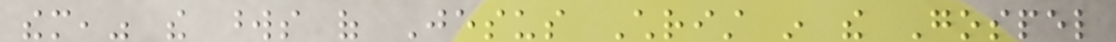them," the words of Jesus Christ in the Gospel
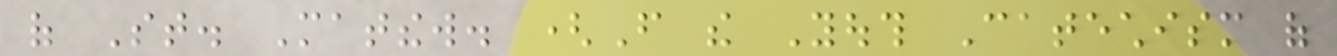of St. Matthew. (From the Youth Catechism of
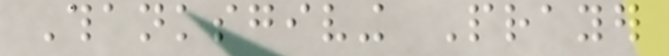Thanksgiving Prayer
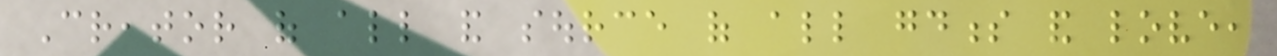Creator of all and source of all goodness and love,
